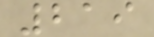219
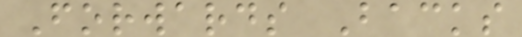Forwards Backs
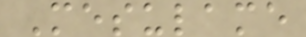Mesulame
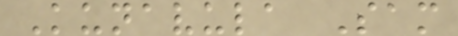Kunavula Sam
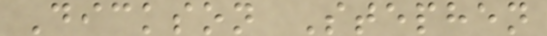Dickson Stephen
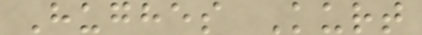Hughes Kurt
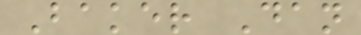Baker Dan
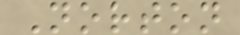Norton
